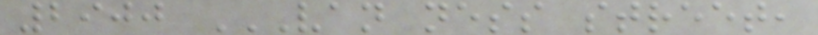2900 VAN NESS STREET,
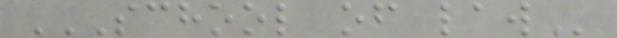SCHOOL OF LAW
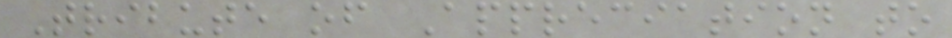Tribute of Appreciation to
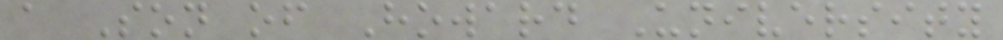a Son of Howard University
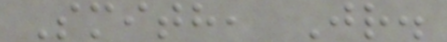Smith, Jr.
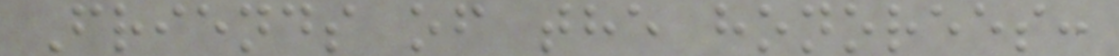Friends of the honorees:
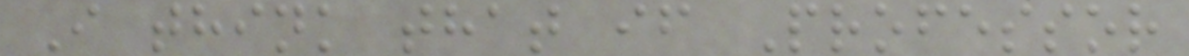I think that if Professor
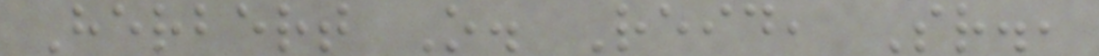Herbert O. Reid, Sr.,
